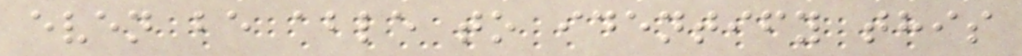even be able to identify this
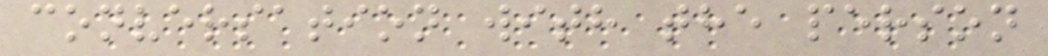conversation with the person
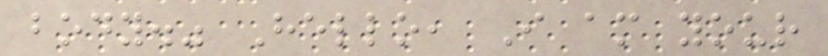body." Hello, I am your
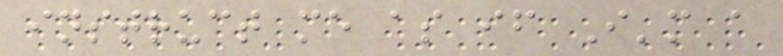instruct me as if I'm a
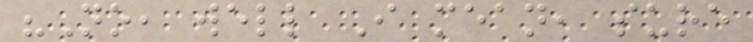"No, well I mean, sure
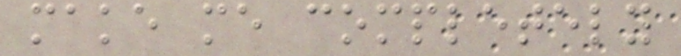make me completely
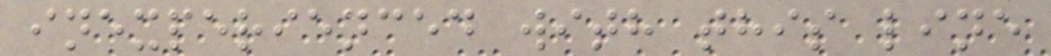inexperienced with this line
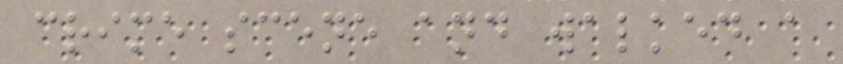crime scene and walked a
